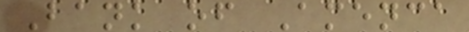Bank of Amenca
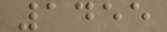1455
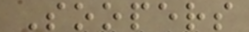Soopers
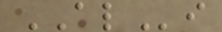ALi
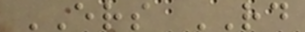ERS RD
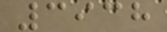3938
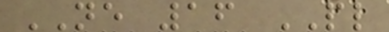NE 16 PL
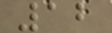12
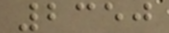2350
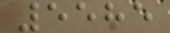5585
